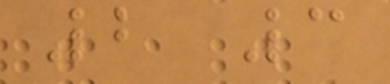2 3
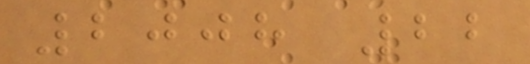2008 22
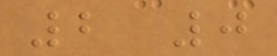2 0
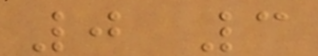0 3
